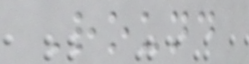Round
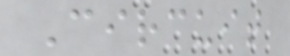Circuit
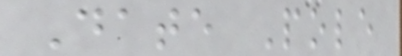Date Pole
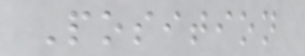Position
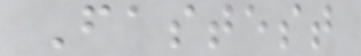Fastest
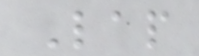Lap
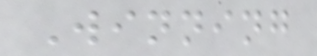Winning
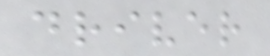driver
